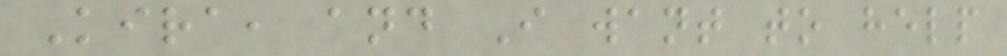Kira, and I want to help
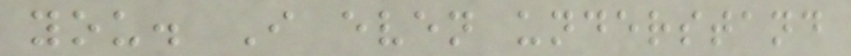you. I even understand
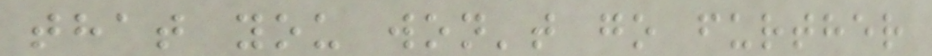that you won't go further
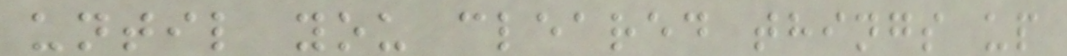until you cleared things up
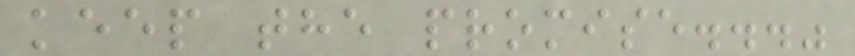keep the promise..."
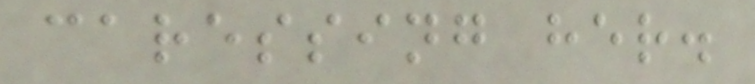caressing her.
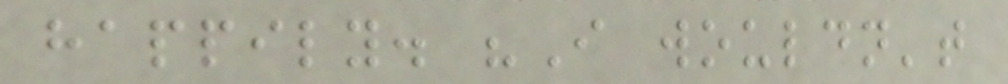happily. "I wouldn't
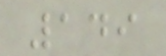149
